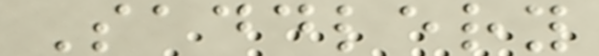Saddlery
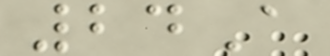24A
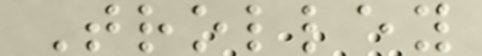Trolley
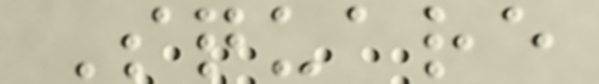Square
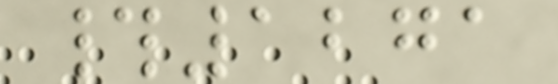#1271
